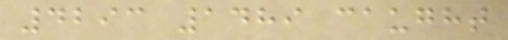4293 1489 caught
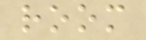room
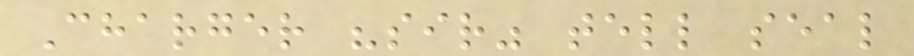Charger "sir" tell seal
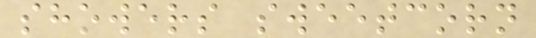showers sweetcorn
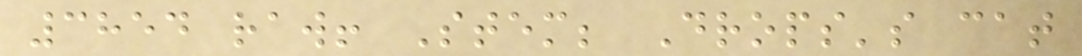3854 raw! Stem; Drops's cat
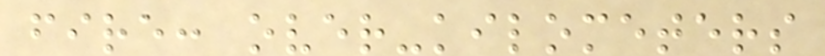fire: over-kilometers
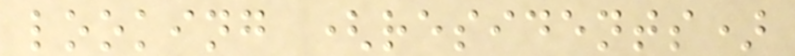looking (residents)
